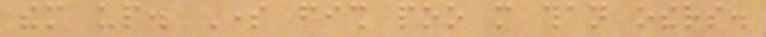them up. Some fish poo more than others.
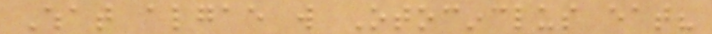What algae will Otocinclus eat?
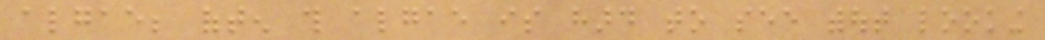algae; often this algae is hard to see without looking
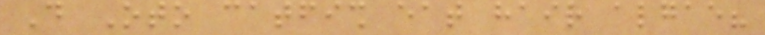Do Oto catfish eat hair algae?
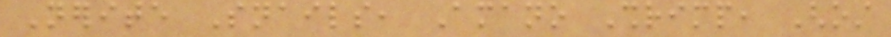Nerite Snails, Amano Shrimp, Ghost
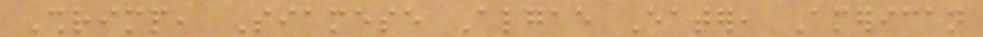Shrimp, Siamese Algae Eater, American
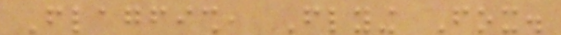Flagfish, Flying Fox.
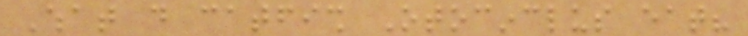What do catfish Otocinclus eat?
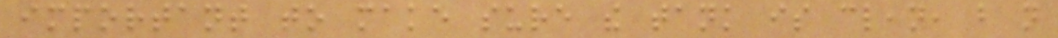important to make sure the tank is clean, but not
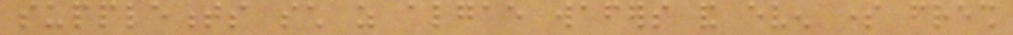supplements such as algae wafers and even some fresh
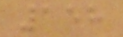158
